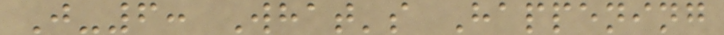J-6: What's Happening
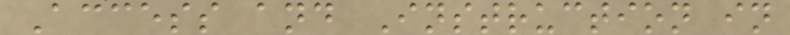Access and Instruction in
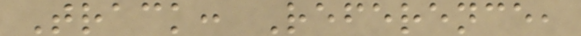Track: Reference,
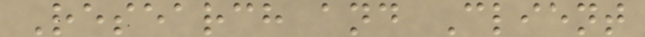Research and Client
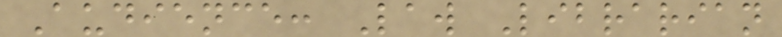Audience: Law Librarian
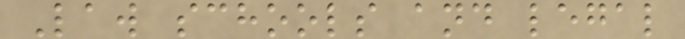Law schools and legal
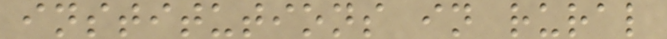institutions in rural
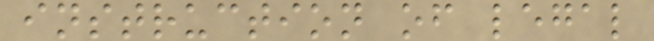instruction of legal
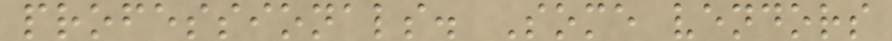professionals. Some vendors
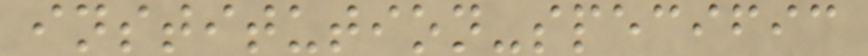institution-specific
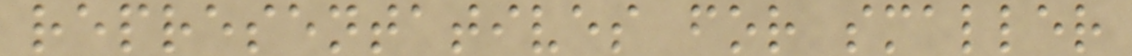representatives for smaller
